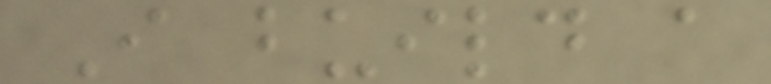I build a
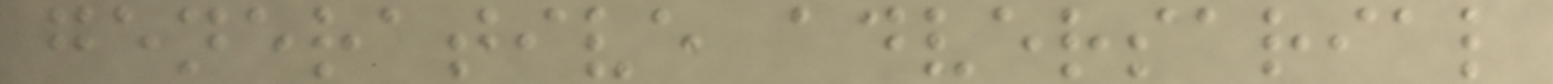generative adversarial
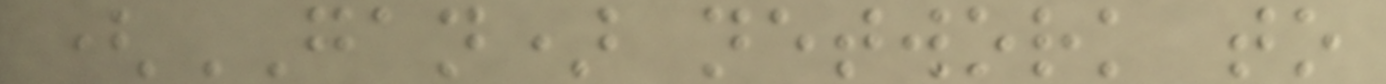(GAN) network to
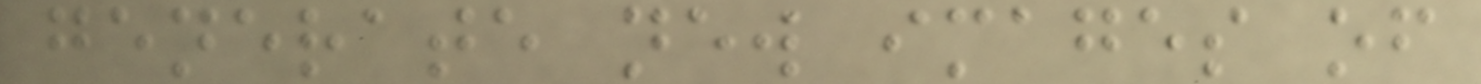generate new images of
